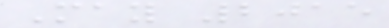May 2015
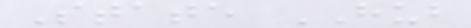State HUB
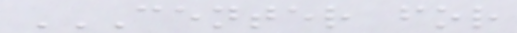CENTER FOR
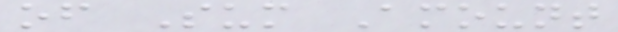of Sum Amount
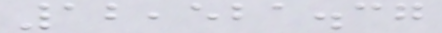12,521.37
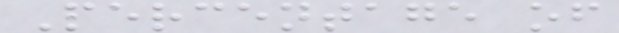Percentage of
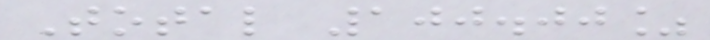Total 100.00%
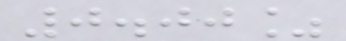0.00%
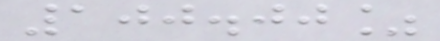100.00%
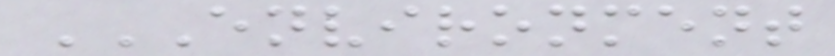ENVIRONMENT
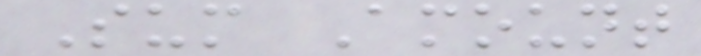Sum Amount
